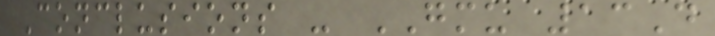Conclusions - GMU 13D
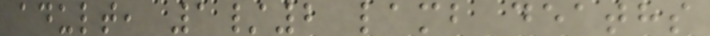adult, 1/2 lamb deaths
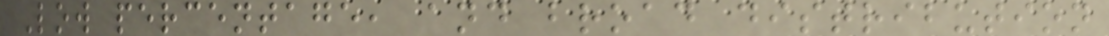Low percentage, and broad distribution
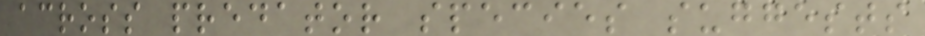across predator species suggests
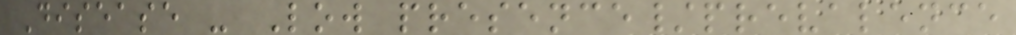Disease - Low presence/prevalence
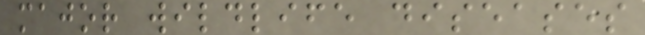major wildlife diseases
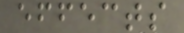effects
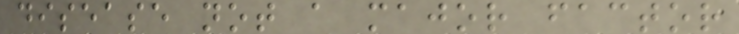disease not a major factor
